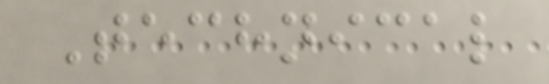Technical
